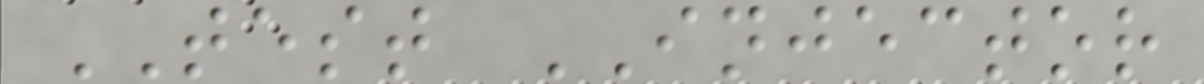TEST INJECTOR
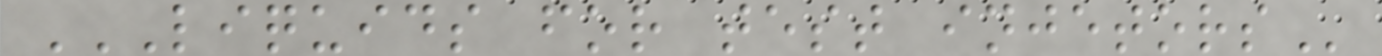LIQUIDS FOR TEST INJETORS
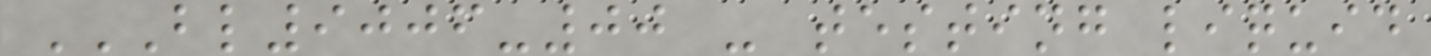BL9006-00 - TESTING LIQUID
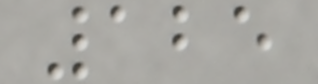125
